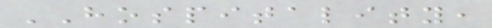HOSPITALITY,
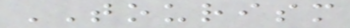TOURISM
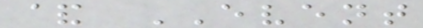& EVENT
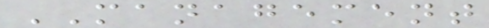MANAGEMENT
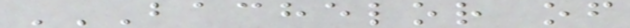BACHELOR OF
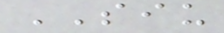SIU
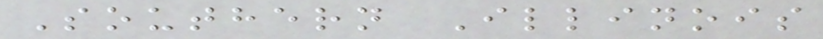Southern Illinois
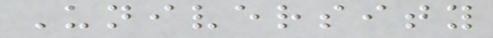University
